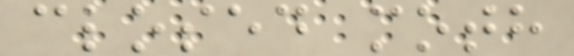closed moth
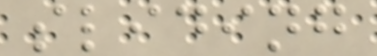sliding
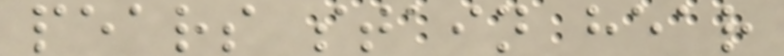pears stain hear
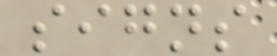signs
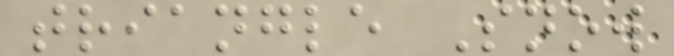triangle Snow
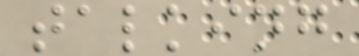talking
